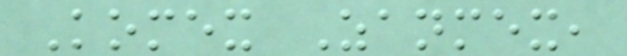Komex Zanmex,
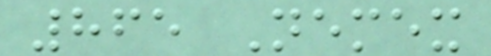865 Nemex
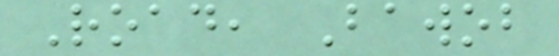Road, Bawob
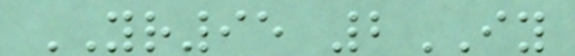YR95 2IY
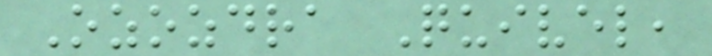Ozozdra Quivel,
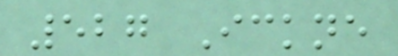527 Ickne
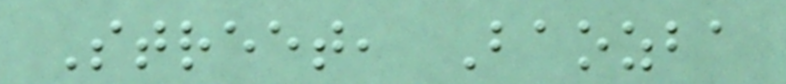Street, Baozba
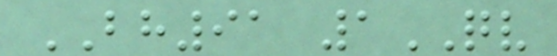BH91 1QV
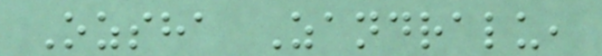Ozsha Zandralu,
